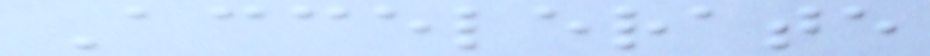Accelerate
